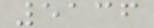5136
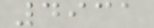4931
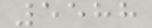5588
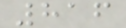816
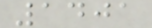1401
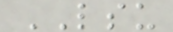LSU
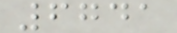6741
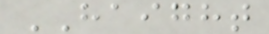HAIGHT
